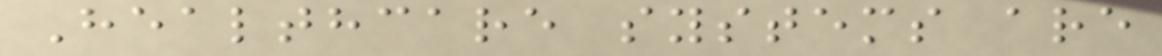Healthcare systems are
